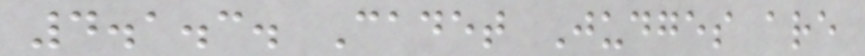4.1.3. Cadet Judges are
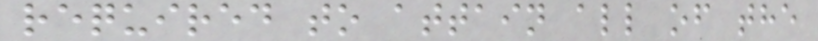required to attain all of the
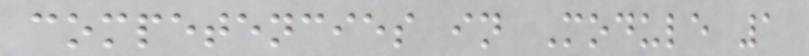competencies in Module 1
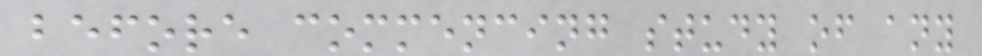before commencing study of any
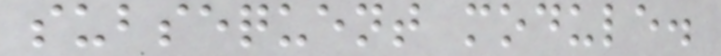subsequent module.
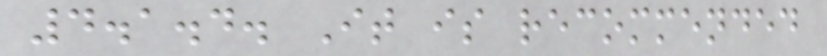4.1.4. It is recommended
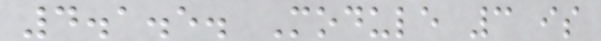4.1.5. Module 3 is
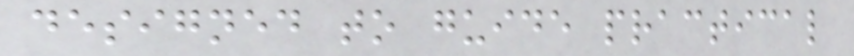designed to guide practical
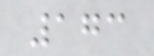173
